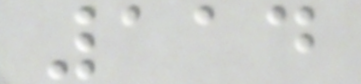114
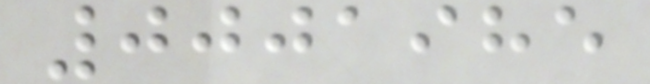0001985
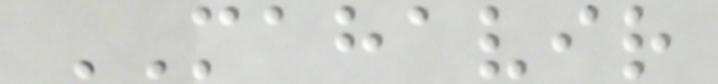MAHAVIR
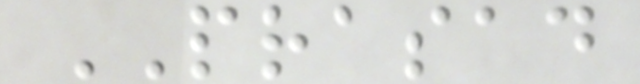PRASAD
